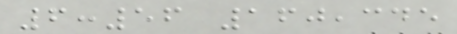6:56 160,345
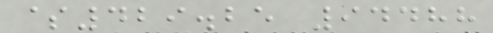$429.25 94488
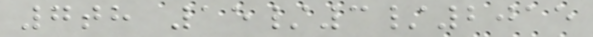7th 15/3/2015
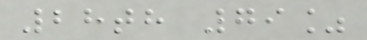28th 79%
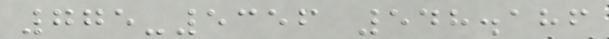775-5356 548.186
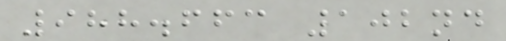988.663 102nd
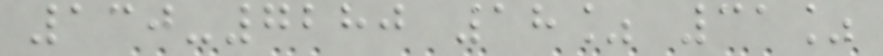130-7280 18% 31%
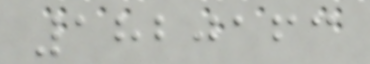1820163
